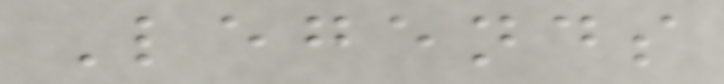Legends
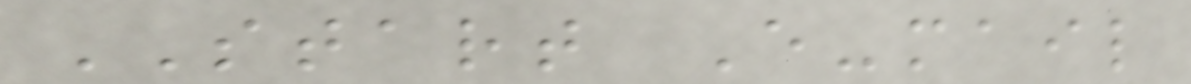START E-mail
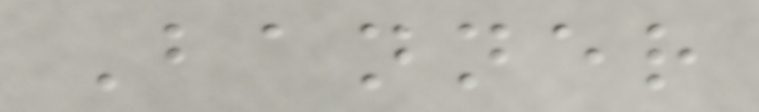Banner
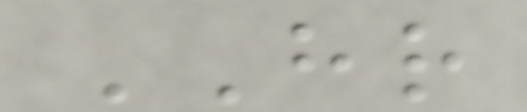HR
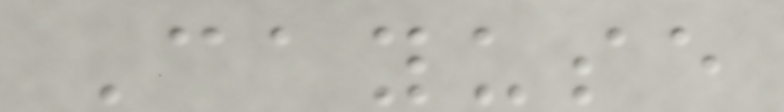Cayuse
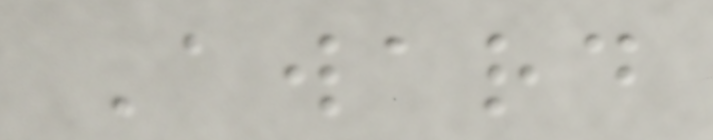Award
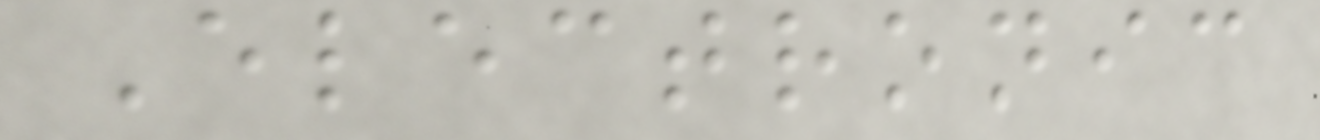Electronic
